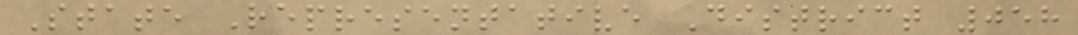State Representative District 058
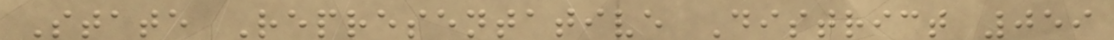State Representative District 059
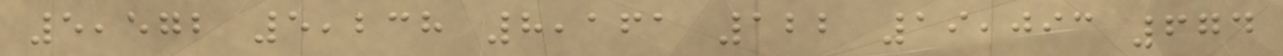5,572 5,238 8,161 122 19,093 674
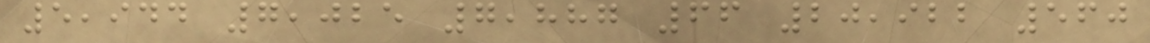5,944 7,025 7,887 66 20,922 560
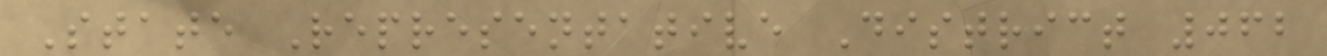State Representative District 062
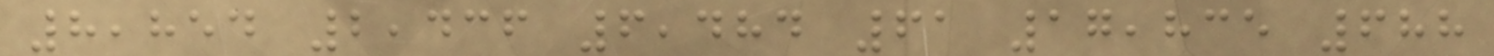8,854 2,436 6,484 61 17,835 688
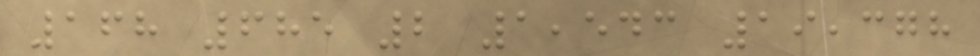168 685 2 1,543 19,378
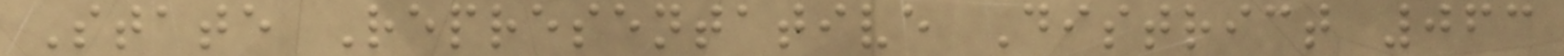State Representative District 063
